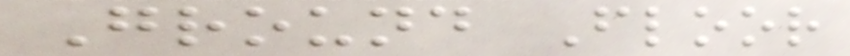Ground Floor
